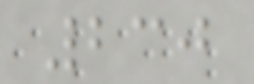230
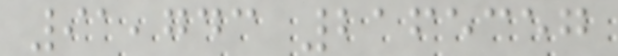91,743 2165357
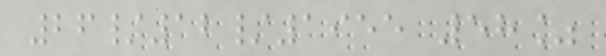26/12/1955 58%
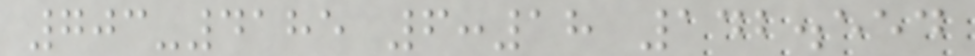703-4185 6:18 142.554
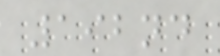192nd
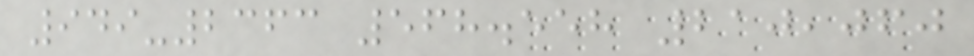949-2363 568.558 210,060
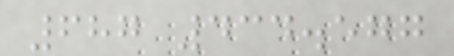687 434.577
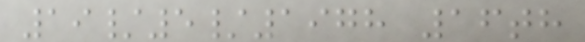19/5/1978 16th
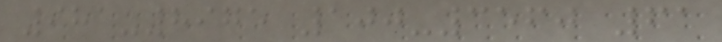981-8975 100-3560 61
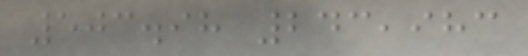503.98 243,983
